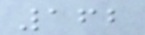162
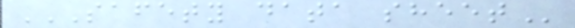SAFETY DATA SHEET
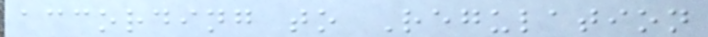according to Regulation
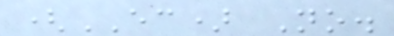(EC) No.
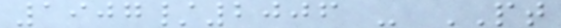1907/2006 - PT
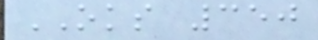OKS 350
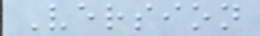Version
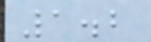1.2
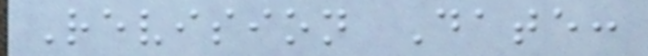Revision Date:
